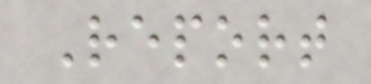Report
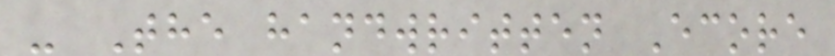- The handwritten Ecore
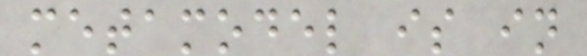metamodel is in
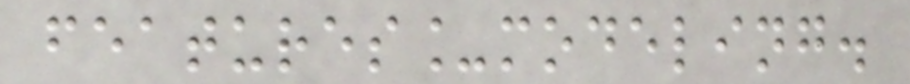features_modeling.
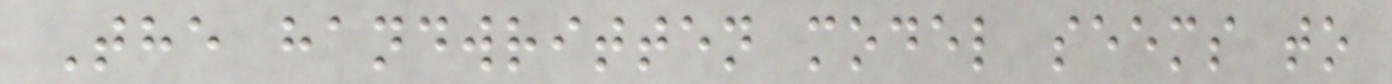The handwritten model seems to
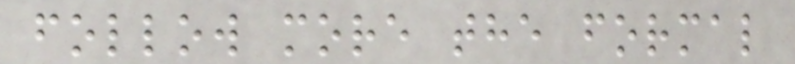follow more the formal
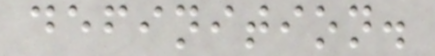definition.
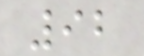92
